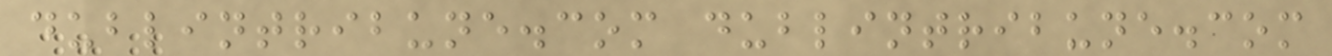dublintribune.com dublintribune.com
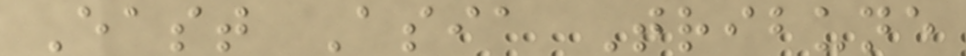East Asia Tribune
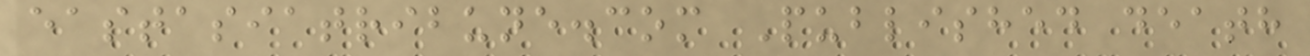eastasiatribune.com Published death
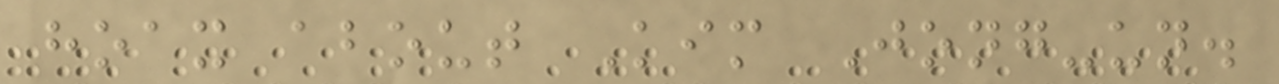hoax about Kim Jong-un.
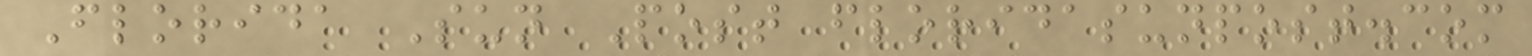Florida Sun Post floridasunpost.com
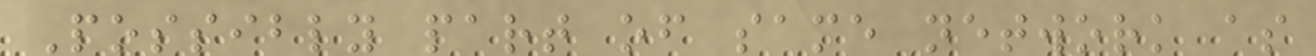Possibly part of same network as
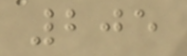205
